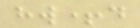hw+d
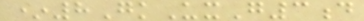*8GkUxG3d
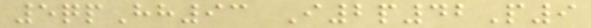5qpHh93 I2p42P9
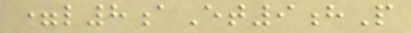=l8aEt9hP
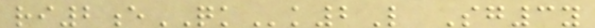ri2eQKk2L Sg3y
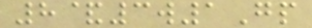8&3w1Gp
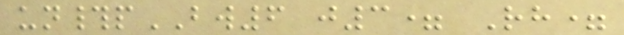un#pBW6 j3= Rh=
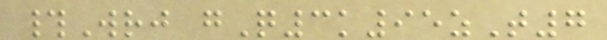#Wrj gQ3k95zT7
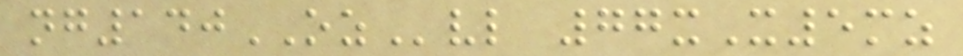ng140OZvl 77xX5mz
